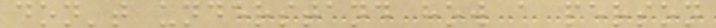don't understand how a person
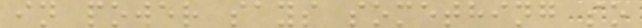in power says something so
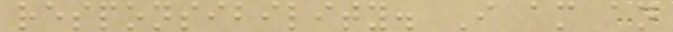responsibility. I am an
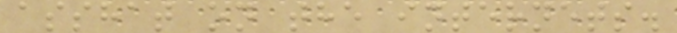asshat on the internets.
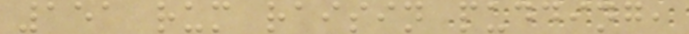151 rum raisin pudding,
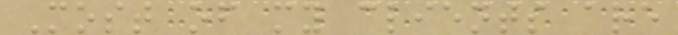Most of my clients are
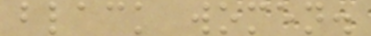black women.
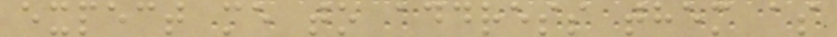expect me to address them as
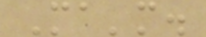Ma'm.
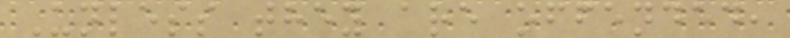Unless they are offended,
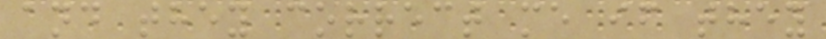and they correct me if they
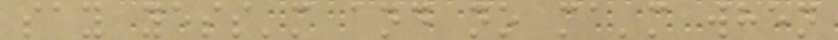say yess'm and no ma'm when
